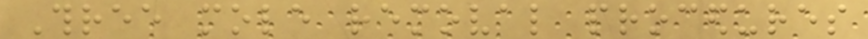Three mole removal procedures
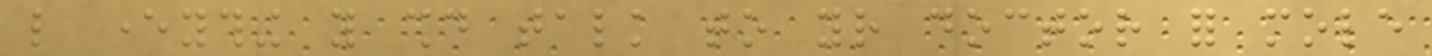like everything you should talk to your doctor for mole
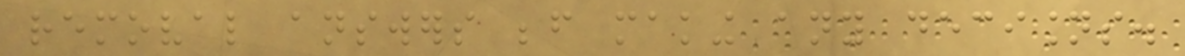removal answers before making any decisions.
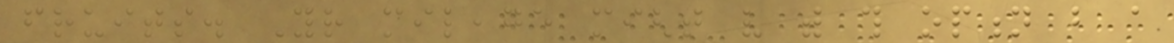fruits. Your mileage might very with this option but a
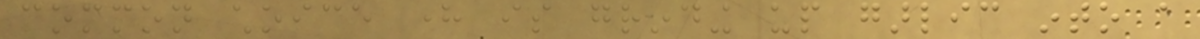common choice here is grinding up garlic into a
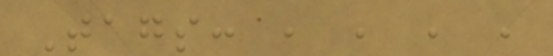Tags: , , , ,
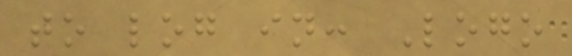to log in: Logo
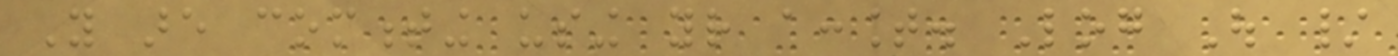You are commenting using your account. Log Out /
